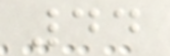44
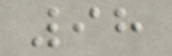98
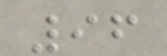96
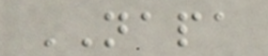NAPA
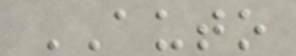AUTO
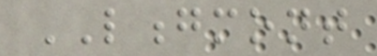LONGMONT
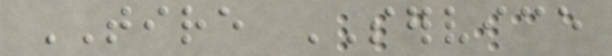TIRE SERVICE
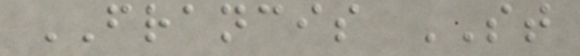FRANCIS ST
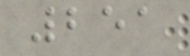251
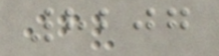8207
